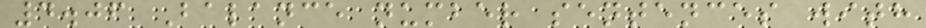4.06 Balance number sentences with
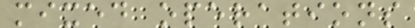mixed operations
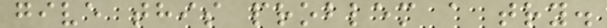give this problem a try.
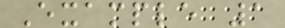Example 1
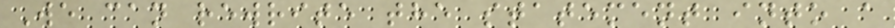We can rewrite the statement into a
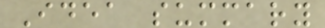Idea summary
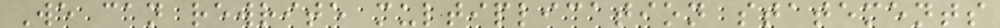We can rewrite multiplication statements
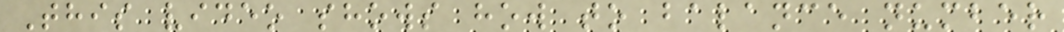This video shows how to balance number
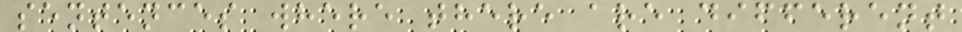sentences where there are different
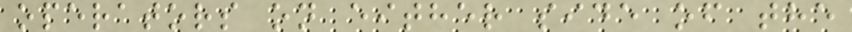operators on either side of the
